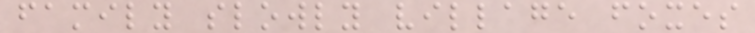family slowly village foxes
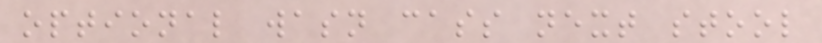optional wasn cass next stool
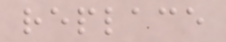replace
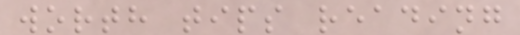worth tips reading
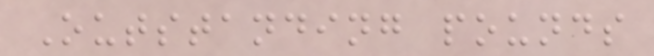Outstanding pounds
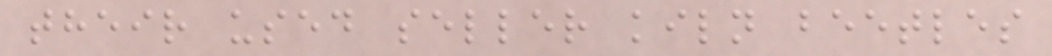their used seller kiln beetles
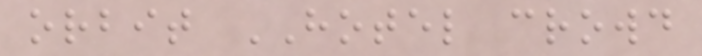orbit HOTEL crowd
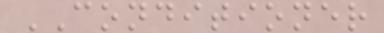CONDITIONER
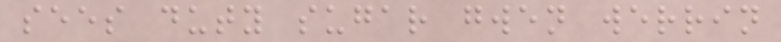sees duty sugar gwen werrin
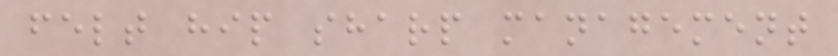felt hip sharp management
